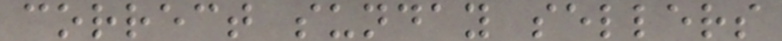correct sunday sellers
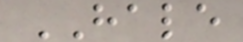HALE
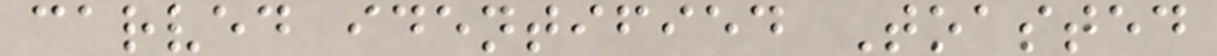carved identified Toasted
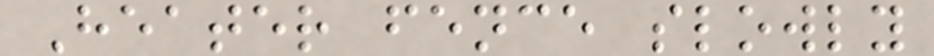Heater fence slowly
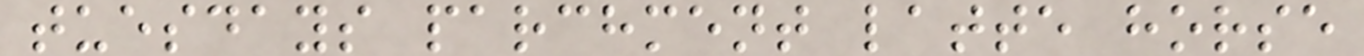tuesdays parchment latte horse
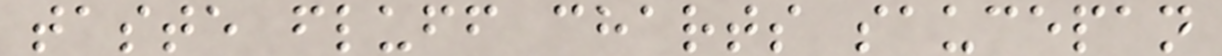taste fluff charts saucepan
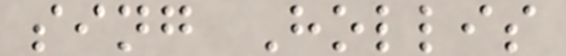sing Hollis
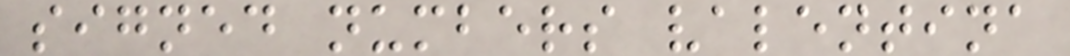signed numbers valentina
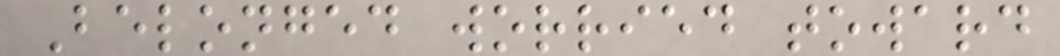Belonged worried toward
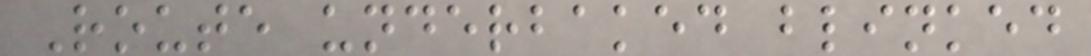Route underbaked blinked
